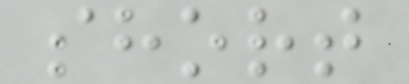short
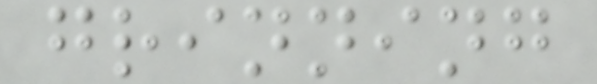grinning
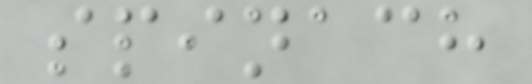spinach
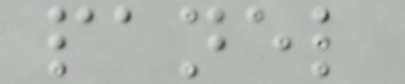panel
